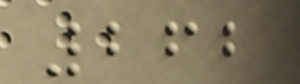262
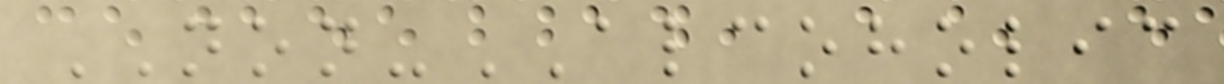NON-ALCOHOLIC
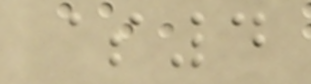$4
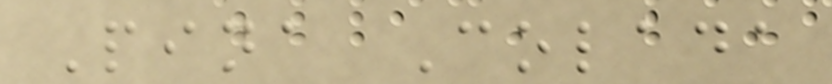Pina Colada
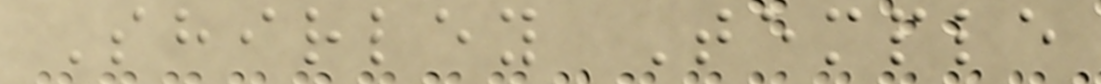Shirley Temple
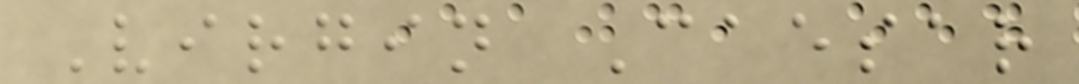Virgin Caesar
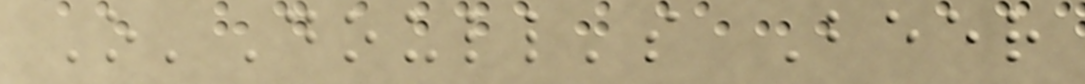O'Doull's Beer
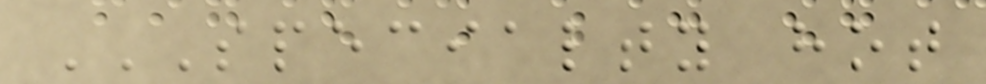SPECIALTY HOT
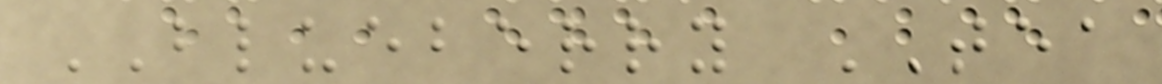BLUEBERRY TEA
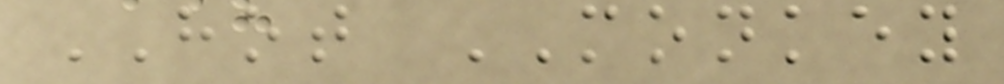HOT MONKEY
